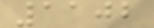1102
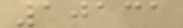10131
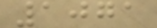1071
